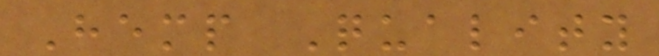Hemp Quality
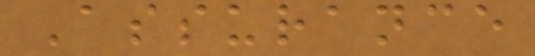Assurance
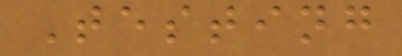Testing
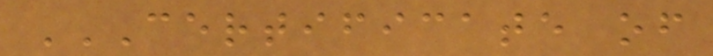CERTIFICATE OF
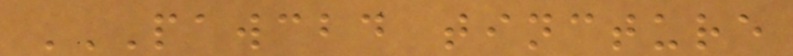PAWCBD TINCTURE
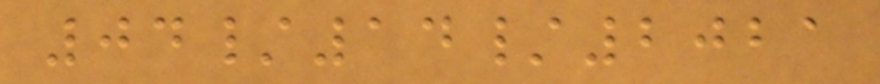04/14/2021
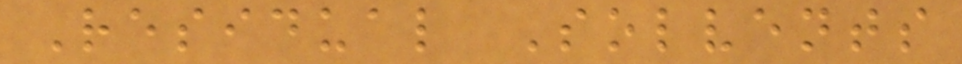Residual Solvents
